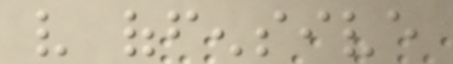very offensive
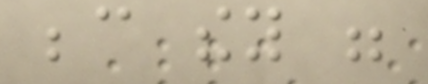because they were
